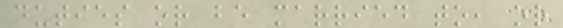duties or be married to, or
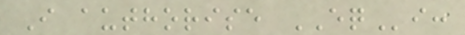I authorise EQi:
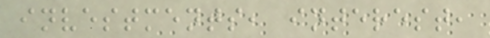investments, interest,
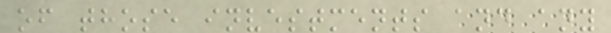of those investments and any
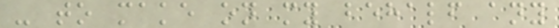- to make on my behalf any
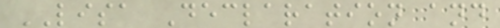LISA Declaration and
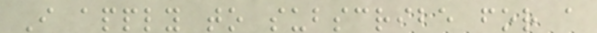I apply to subscribe for a
